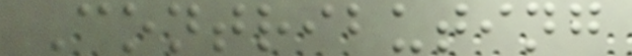Contributing
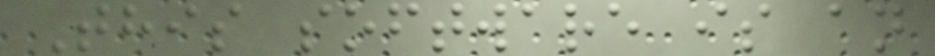This software is an
